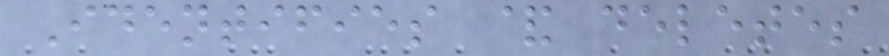Identifies & deletes
